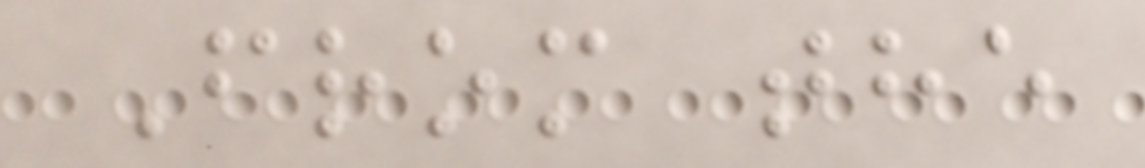From the
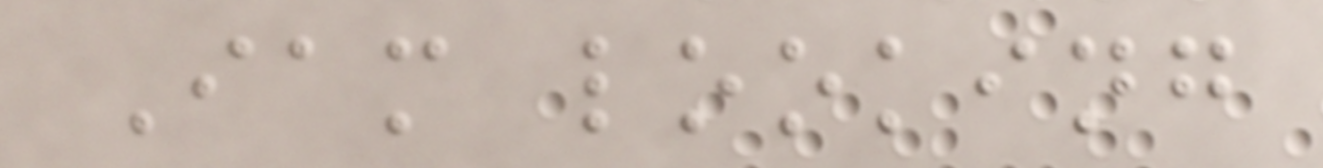Iam looking
